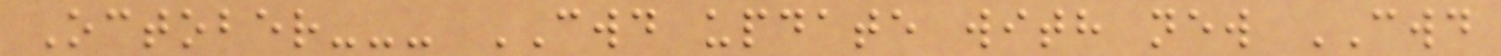October--- CWD update with new CWD
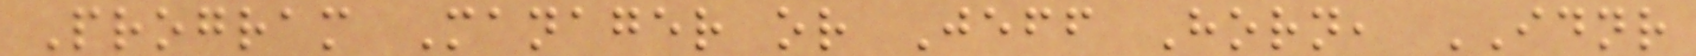Program Manager or Jeff Horn, IDNR
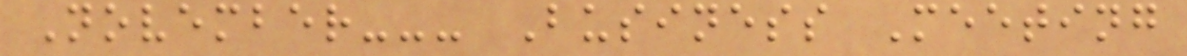November--- Business Meeting
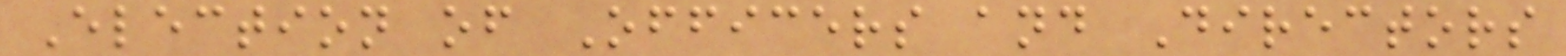Election of Officers and Directors
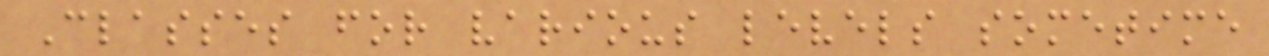Classes for various levels sometime
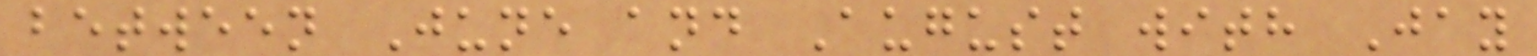between June and August with Jay
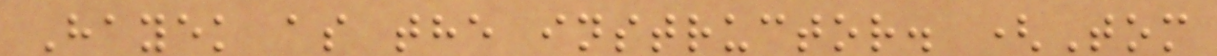Hayek as the instructor. (Tom
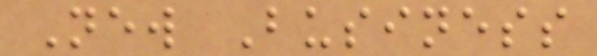New Business
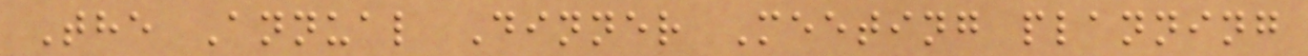The Annual Dinner Meeting planning
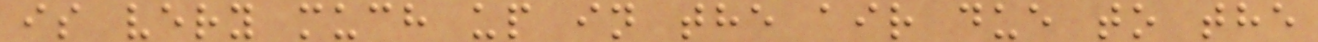is very much up in the air due to the
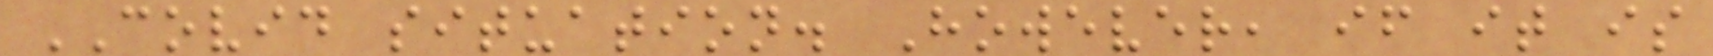COVID situation. However, if it is
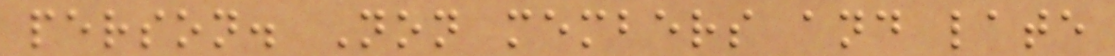person. Non members and late
